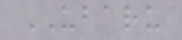UBARU
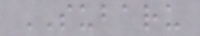SUBARU
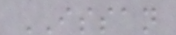ISSAN
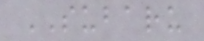SUBARU
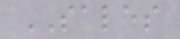SALES
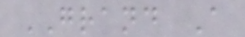GRAND A
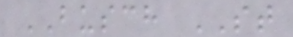BUSCH ST
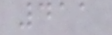411
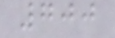700
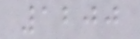1200
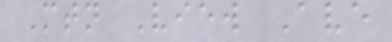Mtn View Ave
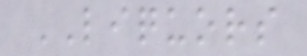LIQUORS
